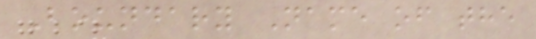Boundary Name of the
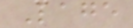Lage
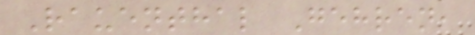Rauenthal Gehren,
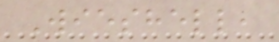Wieshell,
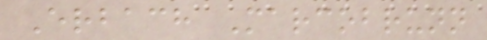Erbach Marcobrunn
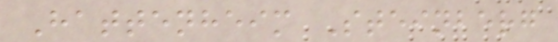Hattenheim Steinberg
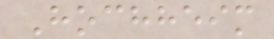Hochheim
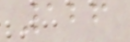126
